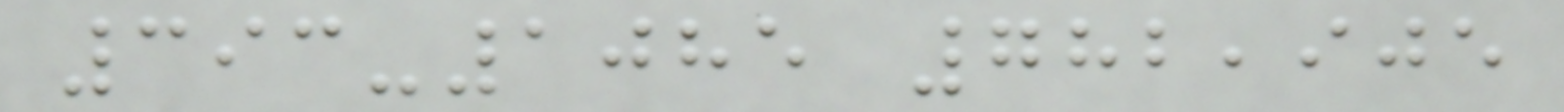393-1085 782,905
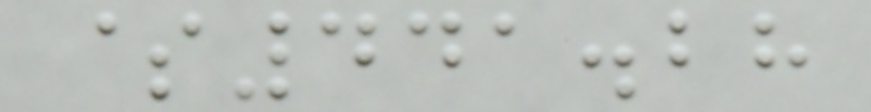$441.28
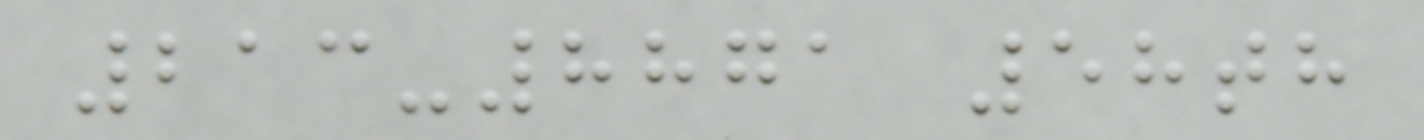213-8871 58th
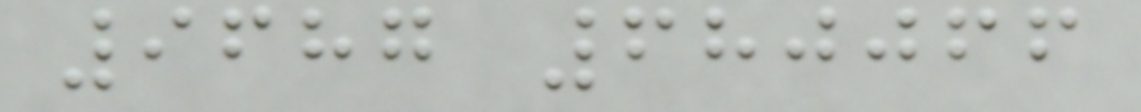9687 680066
